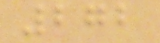272
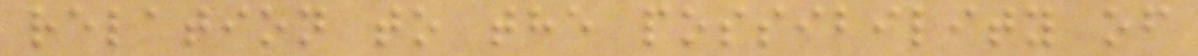relation to the possibility of
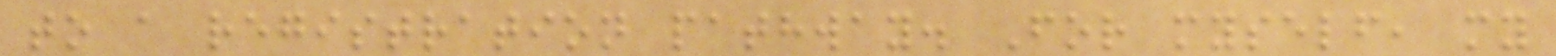to a registration pathway. For myself, my
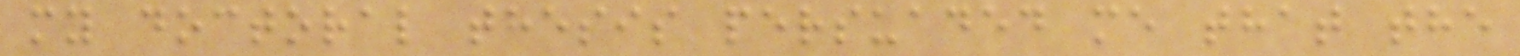my doctoral thesis persuaded me that the
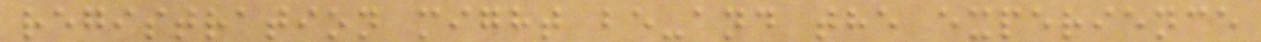registration might be-and the experience
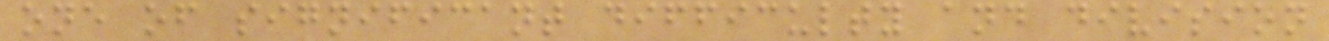one of significant difficulty and division
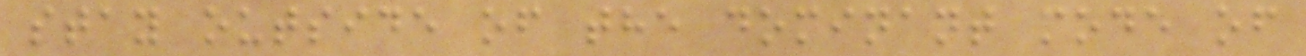stay outside of the dominant mode of
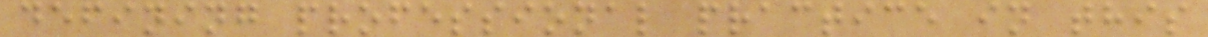defining professional practice in this
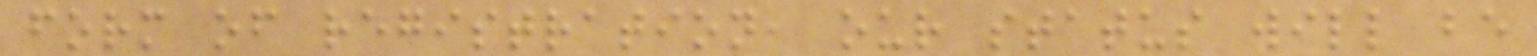form of registration, our status will be
